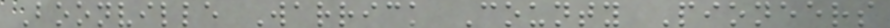Boonville Warrick County Pioneers
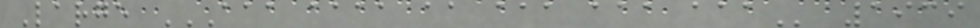Large AAA AAAA AA AAA AAA AAA 1939
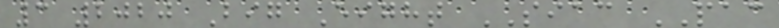3 2020 Big Eight SIAC PAC
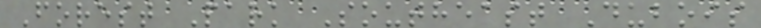Forest Park Southeast Dubois
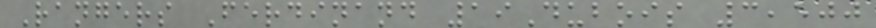Rangers Ferdinand 19Dubois 3,500
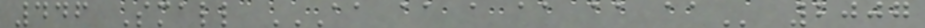446 Small AA AA A AA AA AA 2007
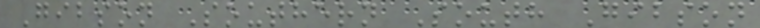Gibson Southern South Gibson
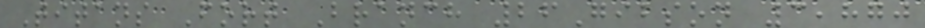Titans Fort Branch 26Gibson 3,870
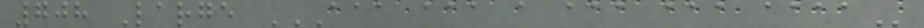708 Large AAA AAA A AAA AAA AAAA
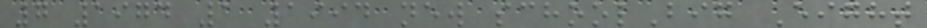7 1974 1 1994 new schoolBig Eight
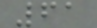61
